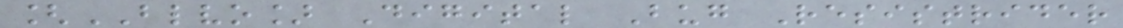[BLVO] Digital Bug Resistrider
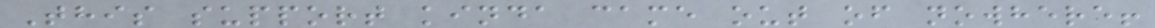This support kinda came out of nowhere!
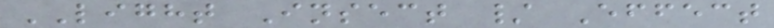LIGHT Insect / Effect
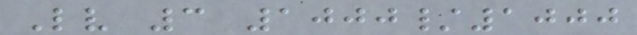Lv 3 1000/1000
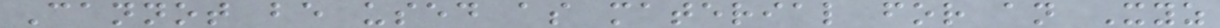Cannot be used as material for an Xyz
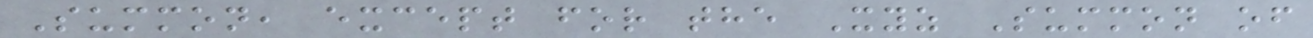Summon, except for the Xyz Summon of
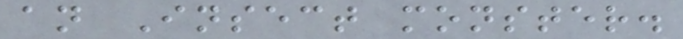an Insect monster.
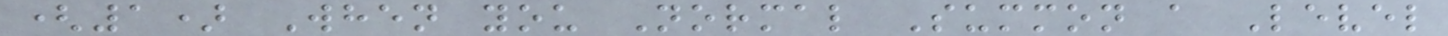(1) When you Normal Summon a Level
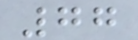77
